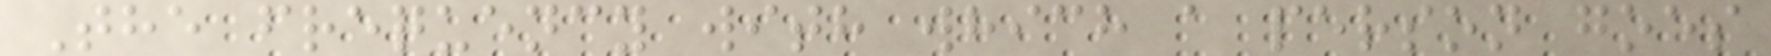The frequency with which a person goes
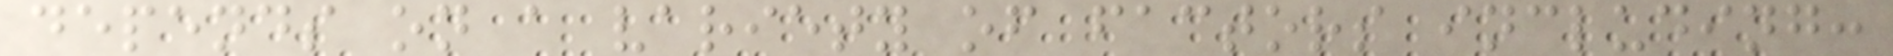depends on a variety of factors including:
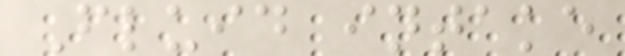Fluid intake
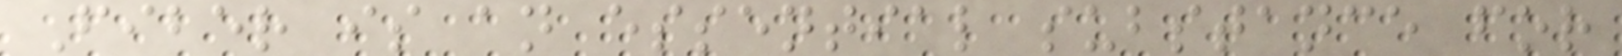Fiber is an essential substance for
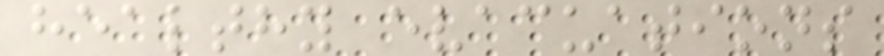healthy evacuations
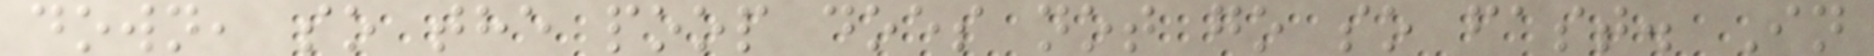down, so the poop does not go so fast. In
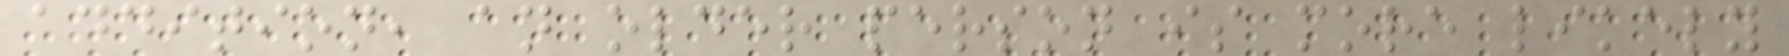addition, an older person is more likely
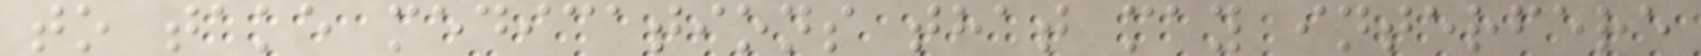to take medications that may interfere
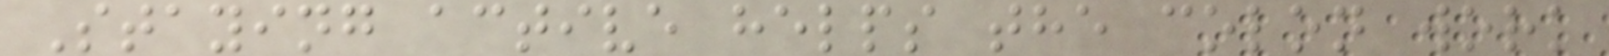Staying active helps the colon work
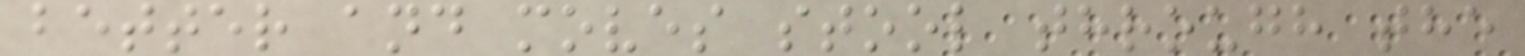better and moves stool through the
